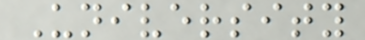University
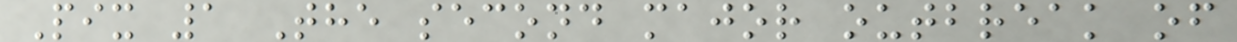Pix 1 The second major outbreak of
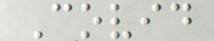Covid
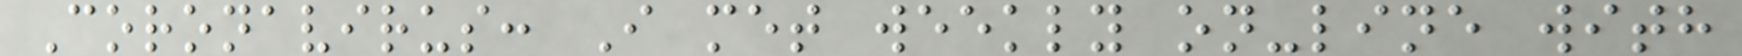Coronavirus: I met weekly on-line with
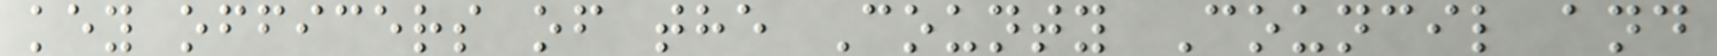key officers of the County Council and
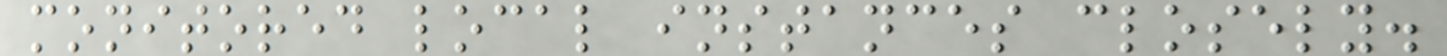monitored local instances closely.
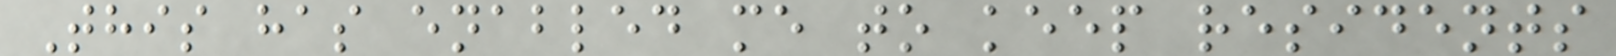This has enabled me to keep residents
